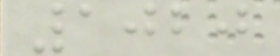1020
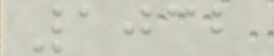1032
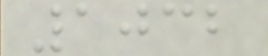1032
